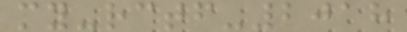my-rctf-2018
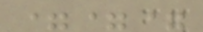===
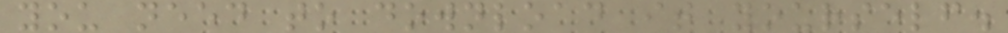you need to download it yourself.
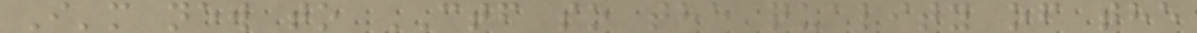I'm new to CTF so the quality of the
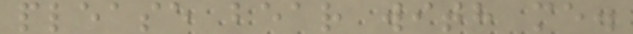please bear with me.
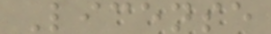License
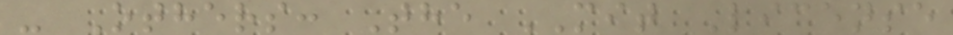- Others: The MIT License
